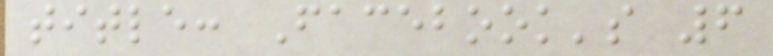title: Facebook's 6
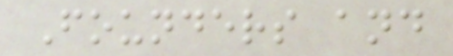Founders and
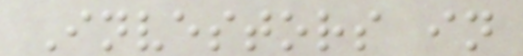Investors in
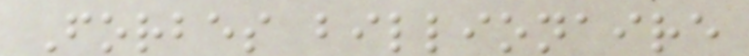Forbes billionaire
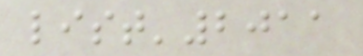list'2011
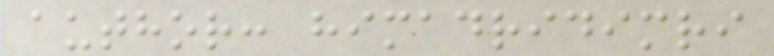author: himadridimri
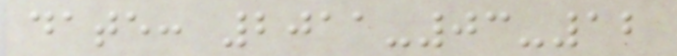date: 2011-03-12
